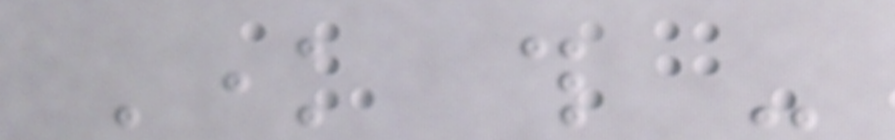Know this -
